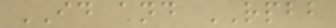ID and RPBB
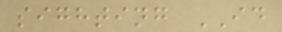sighting ID
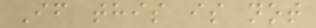If this is not
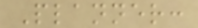Planner:
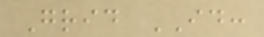Grid ID:
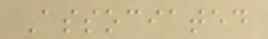Associated
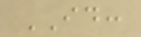ID:
